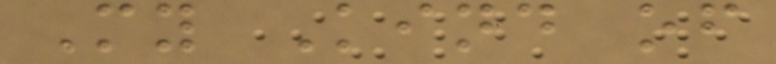My Kind of
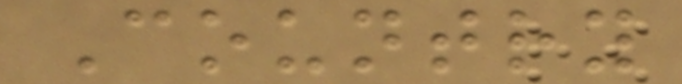Country
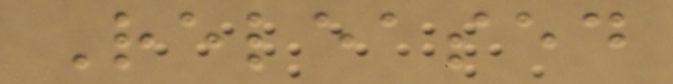Released
